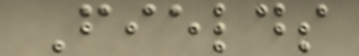Fields
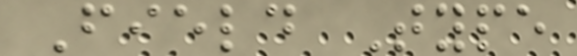Field Type
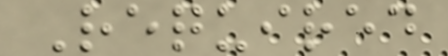Required
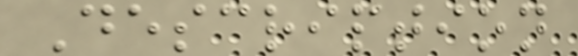Description
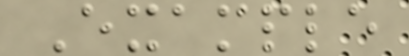Example
